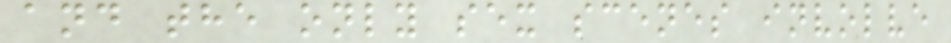and the only sex scenes involve
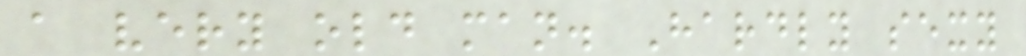a very old man. Hardly sexy
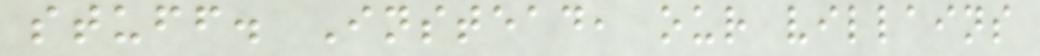stuff. Instead, our villains
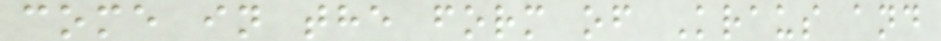come in the form of Kraus and
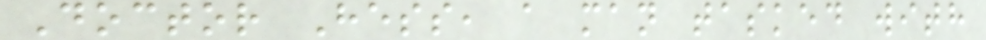Doctor Hess, a man tasked with
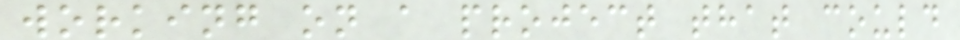working on a project that could
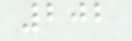202
